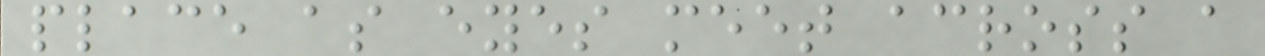place as eyes meet across a
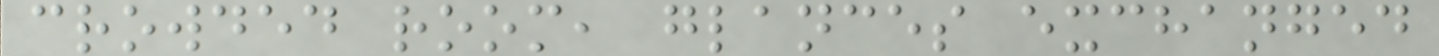crowded room, glances exchanged
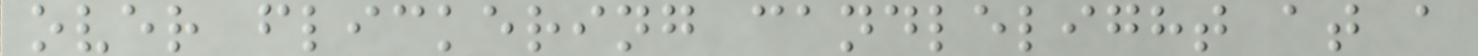over flickering candlelight at a
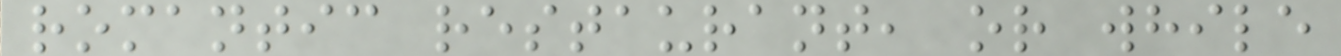romantic restaurant, or while
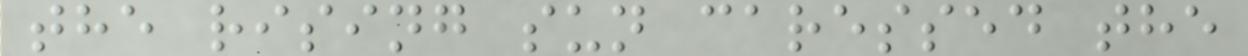the rising sun caressed the
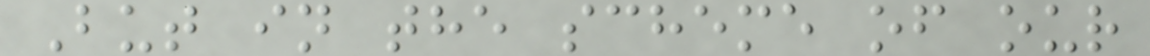But in the scheme of our
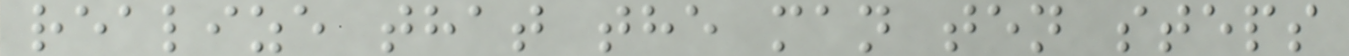realize that the man ten steps
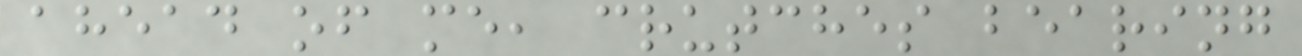ahead of me, crutches bearing
